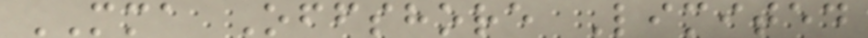MMA Offshore Limited
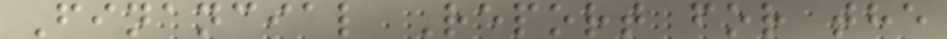Financial Report for the
